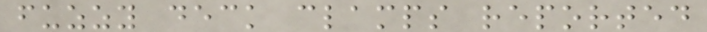fuzzy deck clamps reported
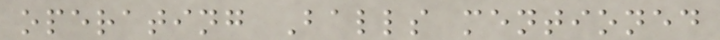operating Balls mentioned
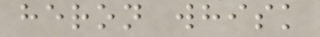heron whisk
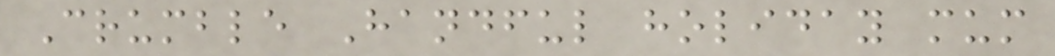Crumble Handful holiday mum
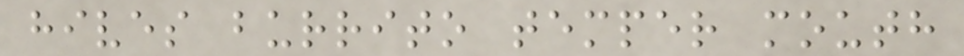hives burrito temper mouth
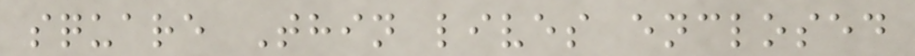square Thin lives enclosed
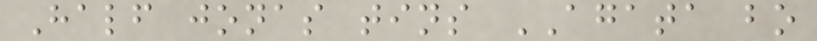Half jonas tins AGATA bo
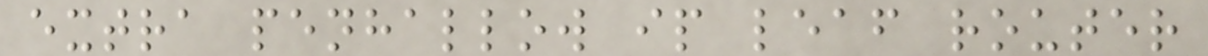extra penhallow ip leaf router
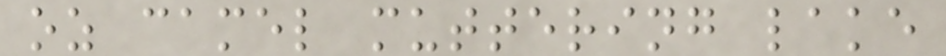oz camel muttering lake
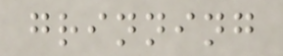grinning
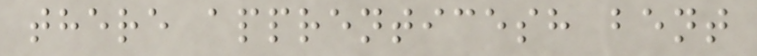there apprenticesh bent
